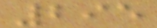295
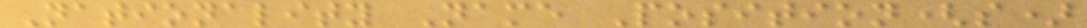Nationality Name Position(s)
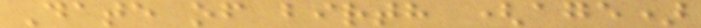Date of birth (age)
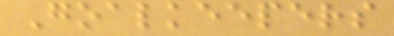Goalkeepers
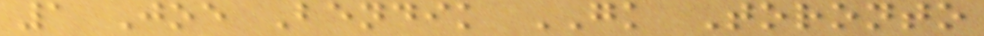1 Joe Bendik GK Toronto
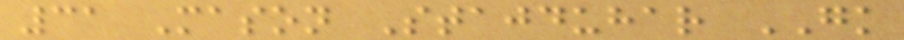31 Mason Stajduhar GK
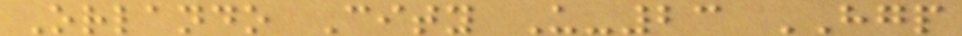Orlando City U-23 HGP
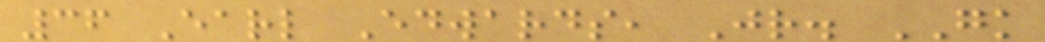36 Earl Edwards, Jr. GK
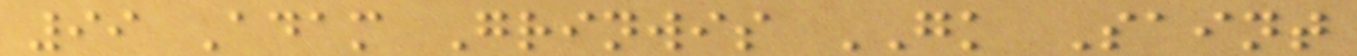99 Adam Grinwis GK Saint
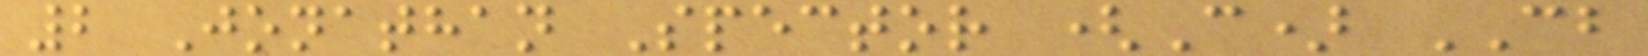2 Jonathan Spector (C) CB
